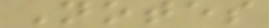Notes
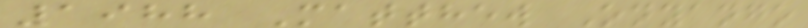1988 Matthew Onyango
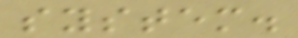system.
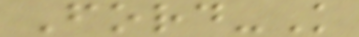Ford-K
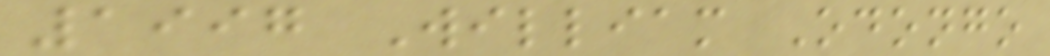1997 William Odongo
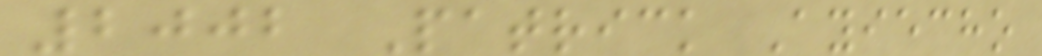2002 Patrick Ayiecho
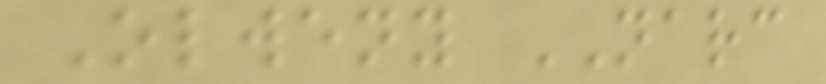Olweny NARC
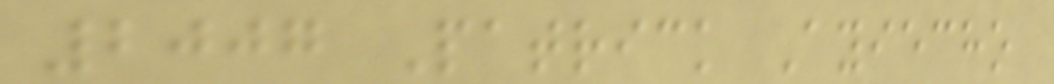2007 Patrick Ayiecho
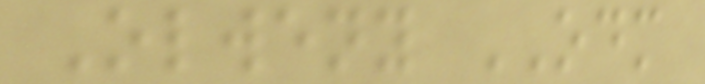Olweny ODM
